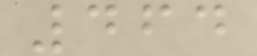464
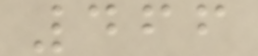466
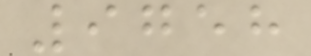9758
